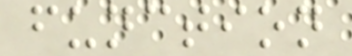function
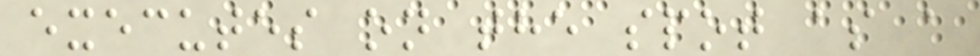executes on the spot as a
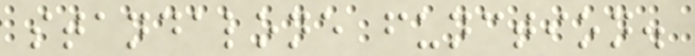standalone function.
